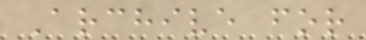Archive for
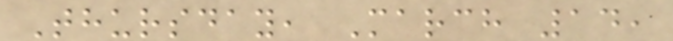Thursday, March 14,
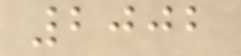2002
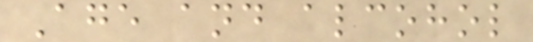Age and alcohol
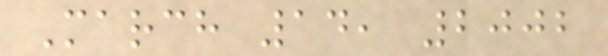March 14, 2002
